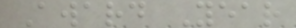Award Year
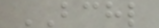BCHL
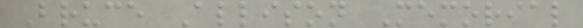Bruce Allison Memorial
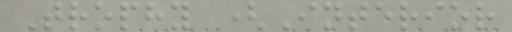Trophy (Interior
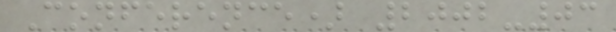Conference) 2002-03
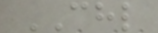CHL
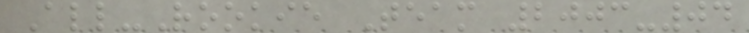All-Rookie Team 2003-04
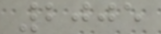2005
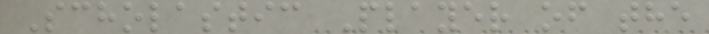Scholastic Player of the
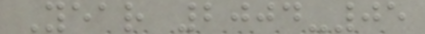Year 2004-05
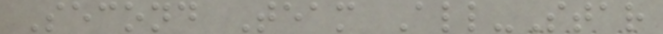Second Team All-Star
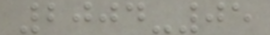2004-05
